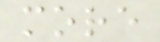more
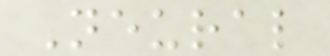Neural
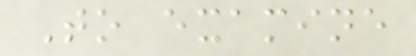To examine
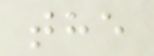the
